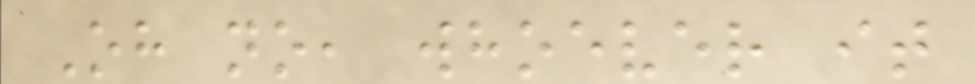Oh no, whoever it
